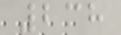238
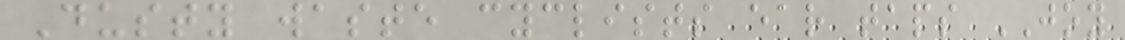Dusty waste cyclists ear taps JOY
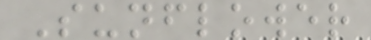Sunflower
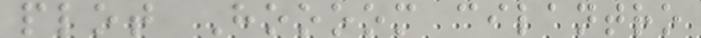plot Hoooom cilantro
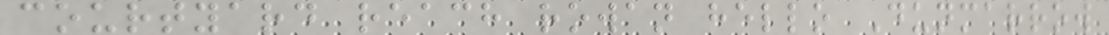courtyard reach rowan hello Dunmarrow
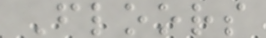Floors
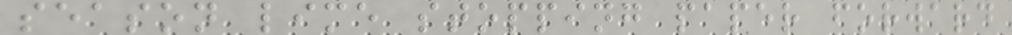season lime stopping paper forward
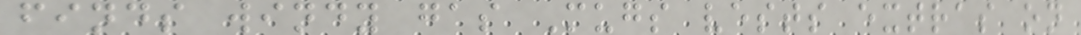finds windy gas Mugs vests extras on
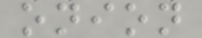onion
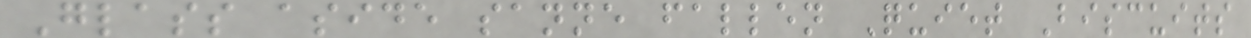Glass aside sanne fallen Quiet Biscuits
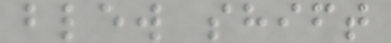blew shift
